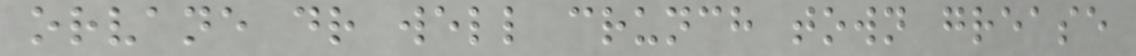orvane dr well crunch town grease
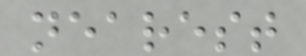nearest
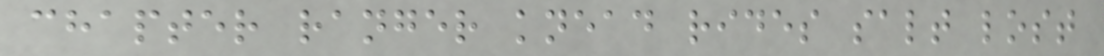chapter ranger knead rides salt lost
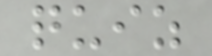quiz
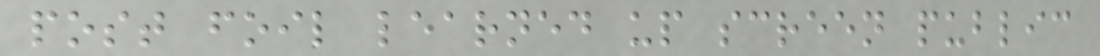post foil learned up screen public
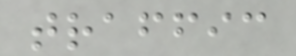traffic
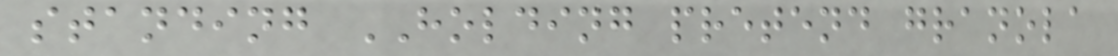standing HOLDING pretend granola
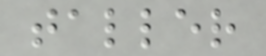taller
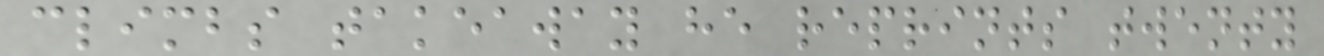climbs takeaway he reprints twenty
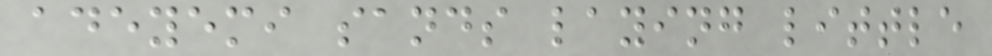adeyemi sands laying little
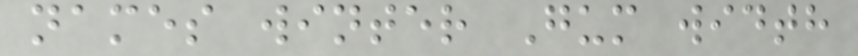names winter Gum width
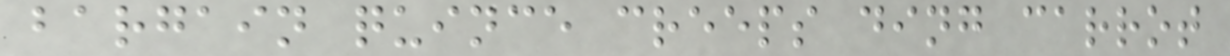bargain quince creeps ding carrot
